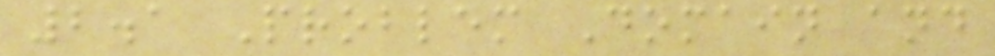2.1 Problem Domain and
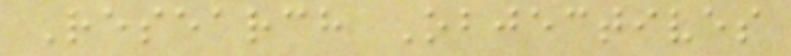Research Objectives
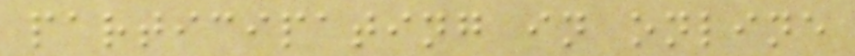participating in online
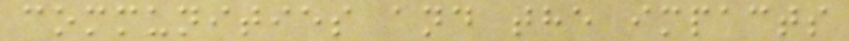communities and the impacts
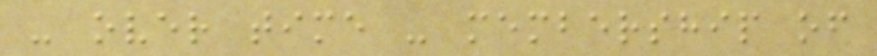- over time - membership of
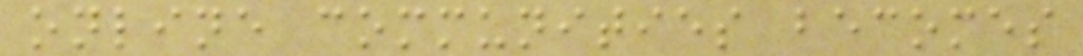online communities becomes
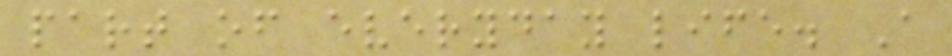part of everyday life. A
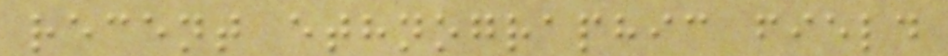recent ethnographic field
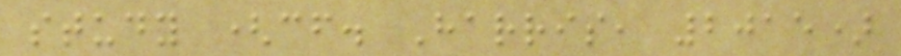study (cf. Harris, 2015)
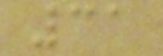31
